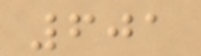601
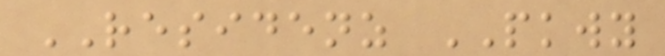RESIDENZ PKWY
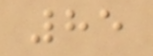85
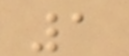1
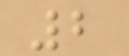2
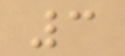3
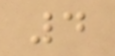4
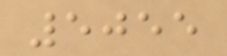5055
